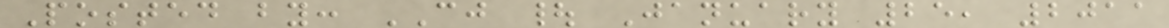Posted by: CJ | January 25, 2011
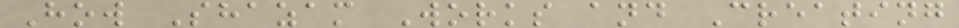How Shazam Works and Creating
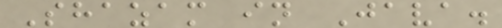Shazam in Java.
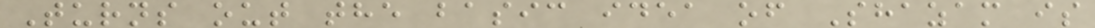Turns out the basic idea of Shazam is
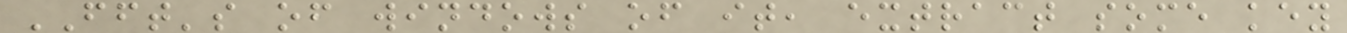FFT's of windows of it, extract some key
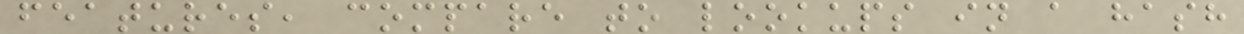features, compare to lookups in a hash
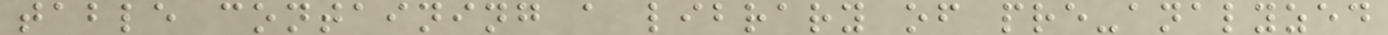table containing a library of pre-analyzed
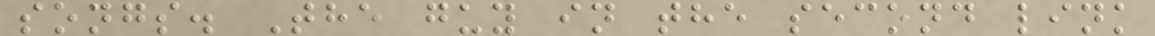songs. The guy in the second link
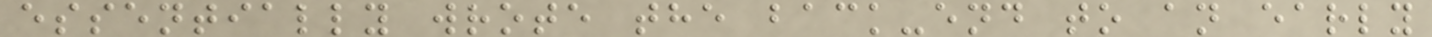essentially wrote the back-end to an early
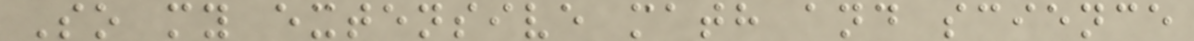So my extensive math and science
